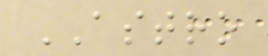ASTRO
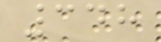348
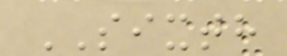SIXTH
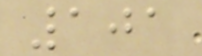101
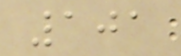101
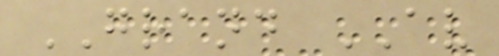GRAND AV
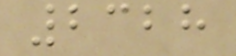2328
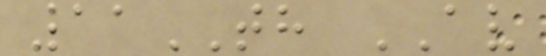11TH AV
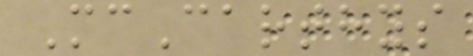McCarthys
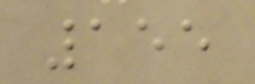155
